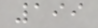199
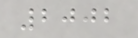2002
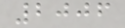2006
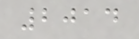2014
